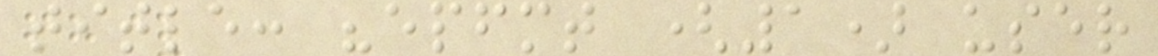title: "epfmt (1) user
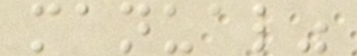manual"
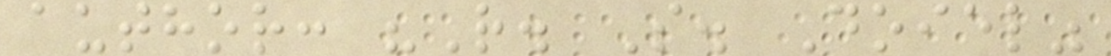author: "R. S. Doiel"
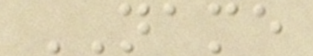NAME
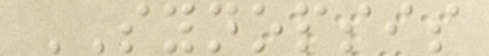SYNOPSIS
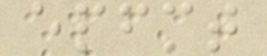epfmt
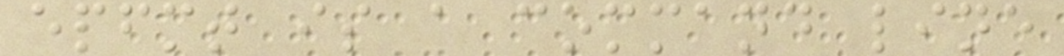epfmt is a command line
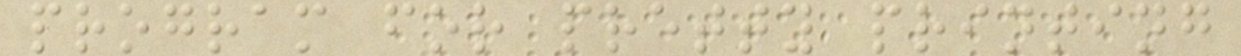program for pretty printing
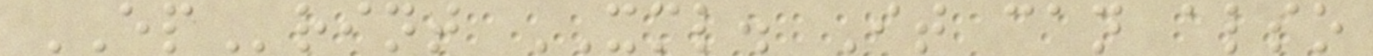EPrint XML. It can also
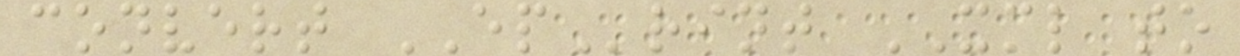convert EPrint XML to
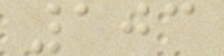103
